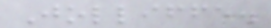Jolliffe.
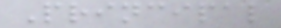Principal
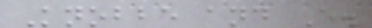Knobbe and E.
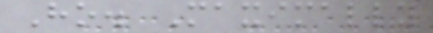Ho. Maximally
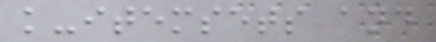k-itemsets and
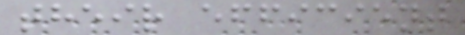their efficient
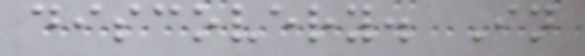discovery. In
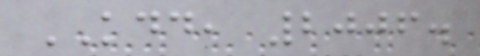KDD, 2006.
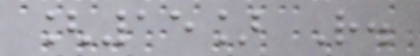[15] R.
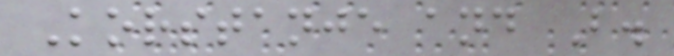Korstanje and B.
